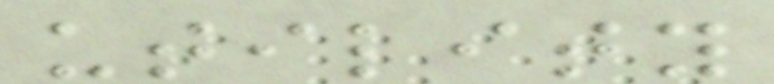utility
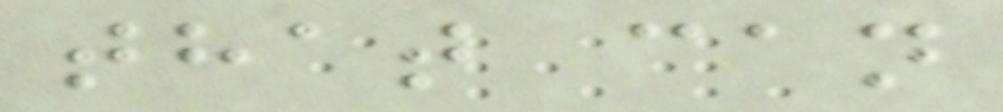that can
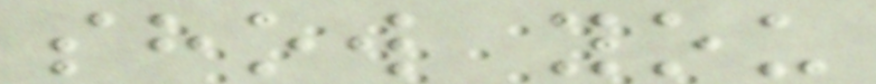show you
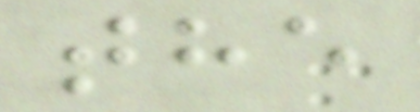the
